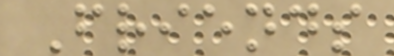Friends
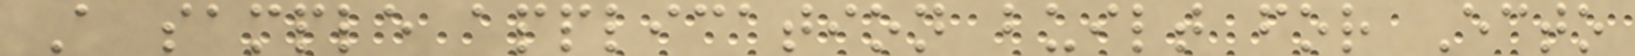A sample application built for Ecto
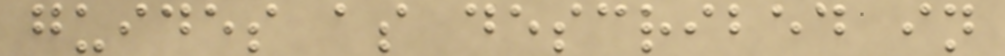guides as described in
